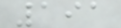191
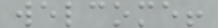welcome!
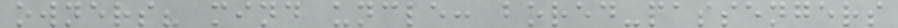owners? mind uncle: bored-passengers
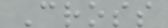Cross
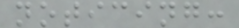noticing:
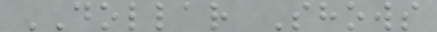DOLLAR Shows
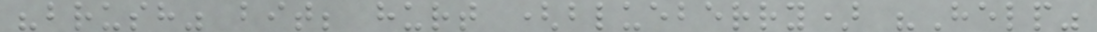"brush" bit; hurt (blueberry) "Help"
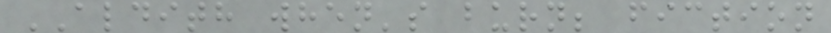ALDITH when's burn; fiction
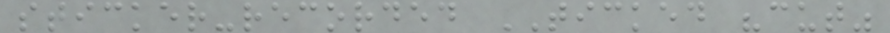sticker-recorded TICKED "cut"
